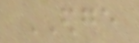EDGE
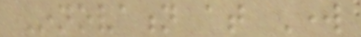Innovation at Work
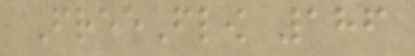FreeFlow 186
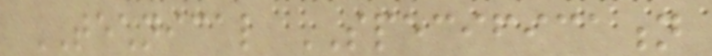TECHNICAL SPECIFICATION
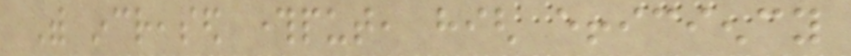With increased throughput, high efficiency
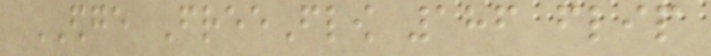EDGE FreeFlow 186 flip
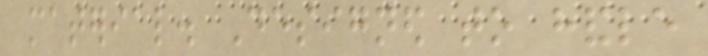material. Designed to handle
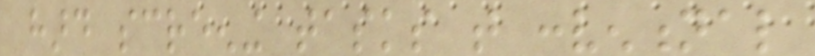hard screening tasks that conventional
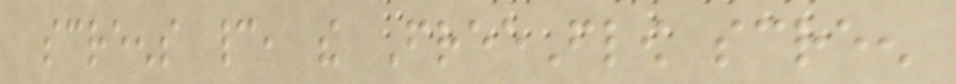screens cannot, the FreeFlow screen
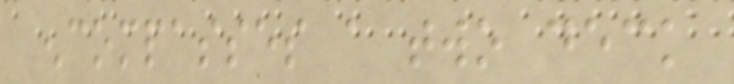encompasses a two deck
